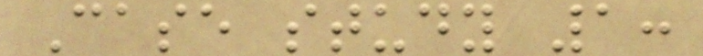Case study 1:
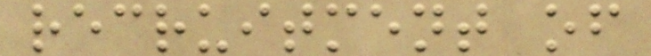recruitment of
